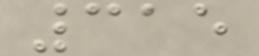315
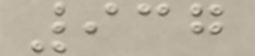937
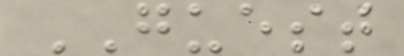GUEST
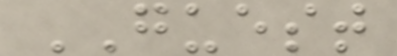GUEST
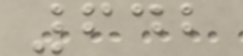642
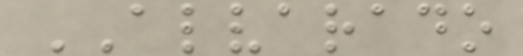ALVARADO
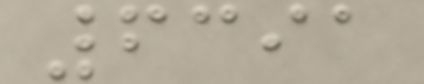6391
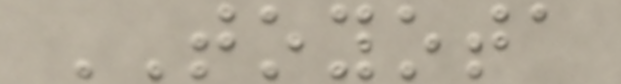TOYOTA
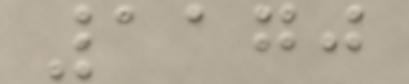1170
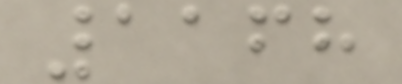1168
